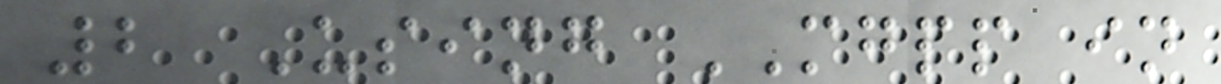2 Using MGPP in
